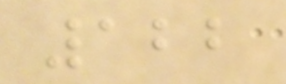122
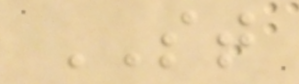ST
